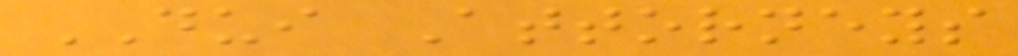DUI Attorneys
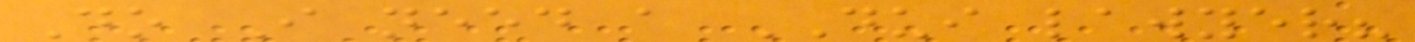Do I need a DUI lawyer?
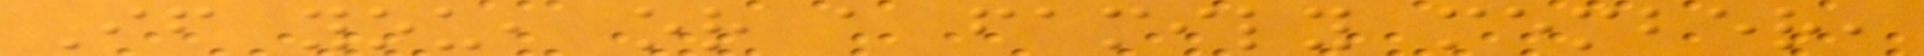If you, or a family member,
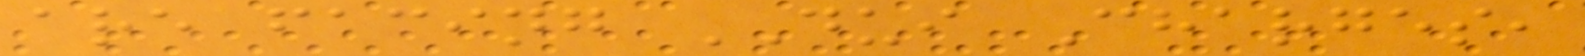are facing DUI Charges,
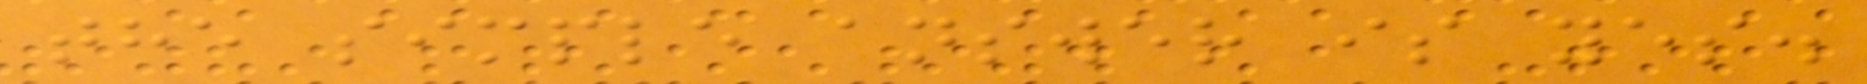the simple answer is yes.
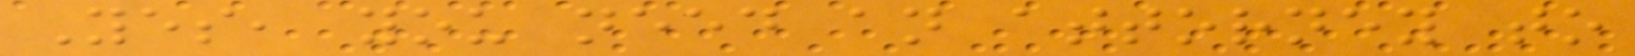Yes, you need an attorney to
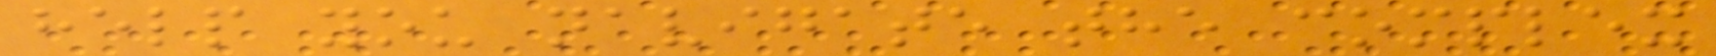help you navigate the complex
